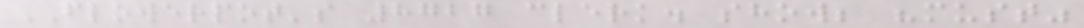FLOWERPOT's 8727 clerk. show; "must"
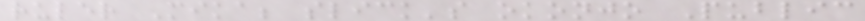ruler Mika; slick's okonjo Public
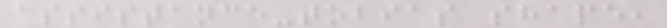assistance-tobias shape,
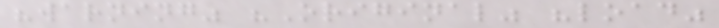"warning" "Original" "load"
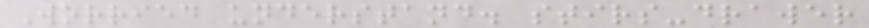Worried understand. stirs-drawer
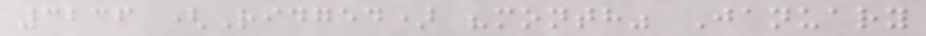3236 (Ridged) "month" January
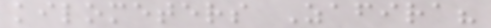kilometers Zafira?
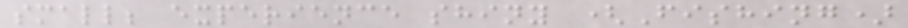small; experience shiny (Fishing)
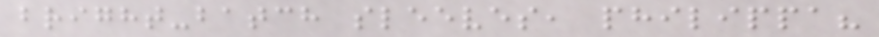bright-batch sleeves, philippa?
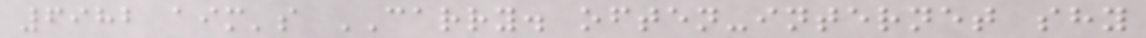6982 aim's CARRY. often-internet shy
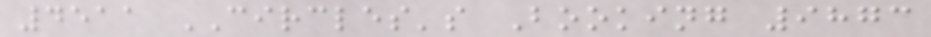4511 CIRCLES's Booking 9873
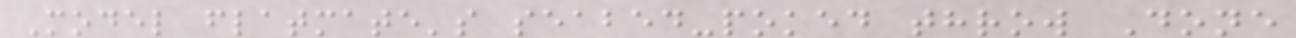Model flatmate's seabed-poked throw Done
